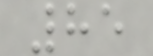85
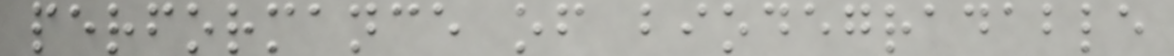performance of biodegradable
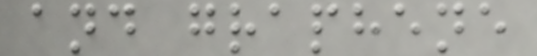and graphene
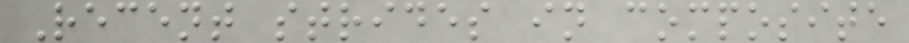Recent strides in composite
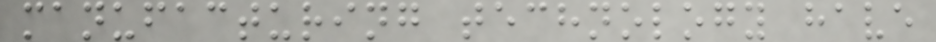manufacturing technology have
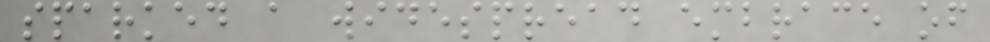sparked a widespread embrace of
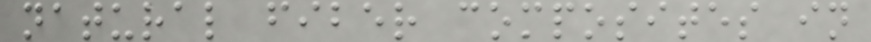natural fiber composites in
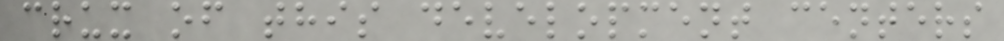crux of this development centers
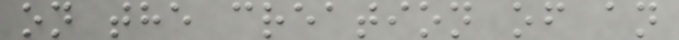on the creation of an
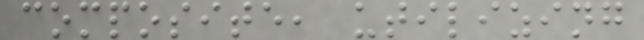composite, utilizing
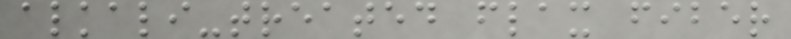alkali-treated flax fiber
